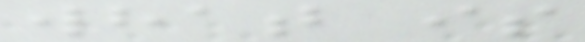what is
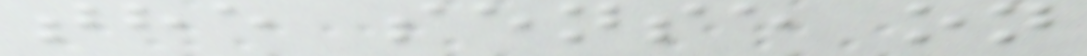the sense on
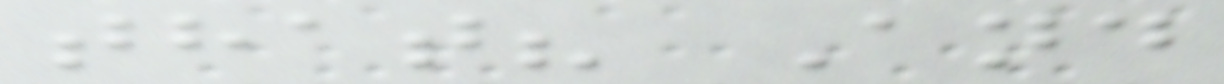that? And
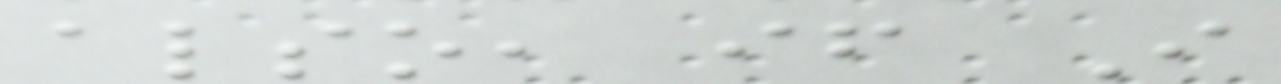also, if I
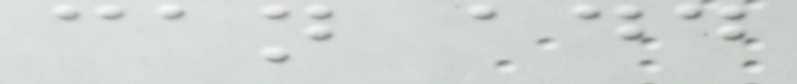can add
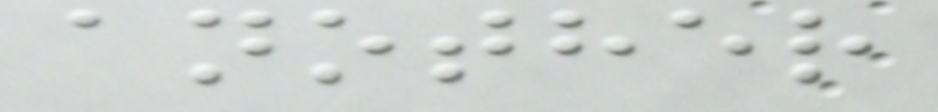another
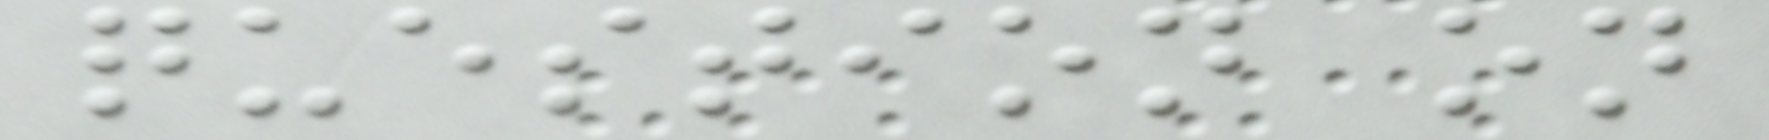question on
